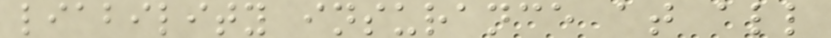liability insurance at all
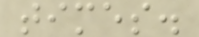times.
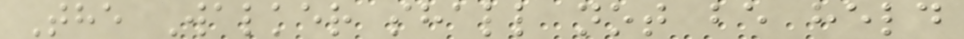The Walker shall not be held
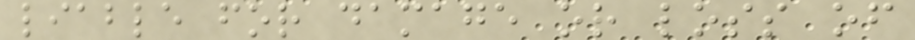liable for damage or loss of
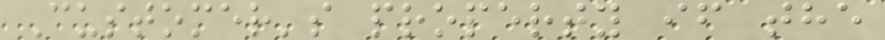Customer's property if the
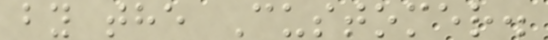by the Customer.
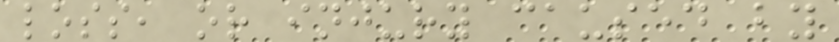loss, or injury caused by
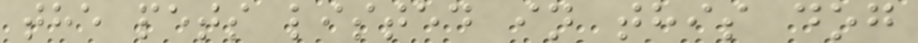the pets listed in this dog
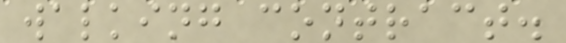walking contract.
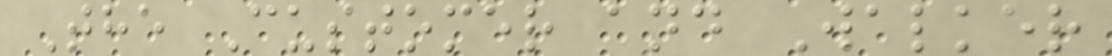The Customer and Walker
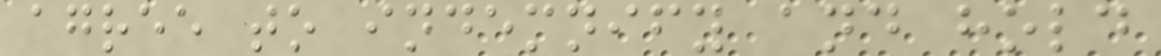agree to indemnify and hold
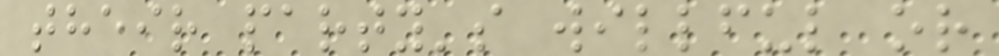their party's willful or
